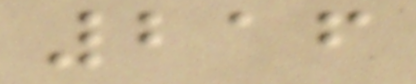216
